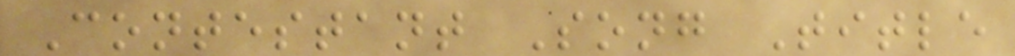Contestant Song Title
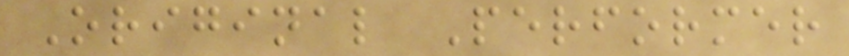Original Performer
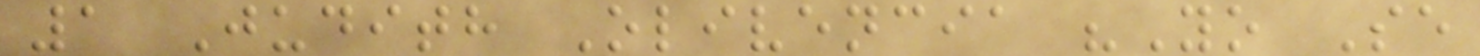1 Judith Olivencia "Yo Se
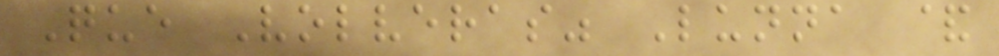Que Volveras" Lunna &
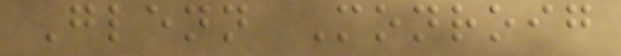Glenn Monroig
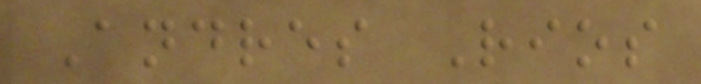Andres Rios
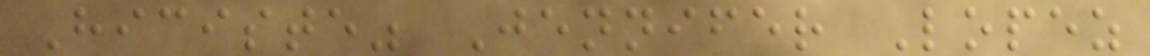Hiciste" Jennifer Lopez
